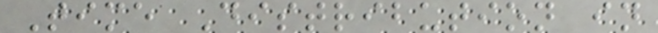Time Distribution in
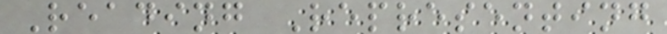Reading Representing
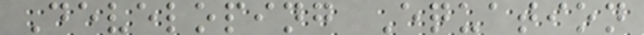Developing Equation
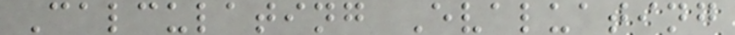Calculating Evaluating
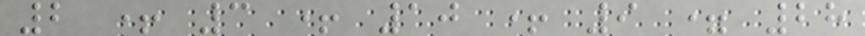2 + 3 + 10 + 9 = 28
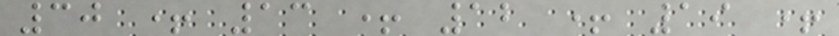30 + 13 + 12 + 19 +
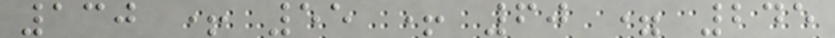130 + 55 + 60 = 245
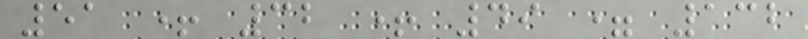51 + 32 + 49 = 132
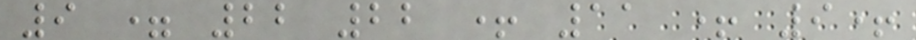9 = 22 22 + 11 + 9+
